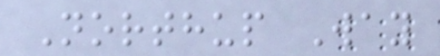Northup Way
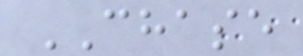CHASE
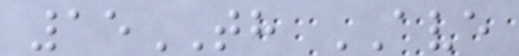15TH AVE
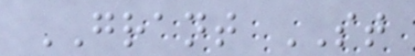GRANT ST
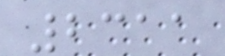2311
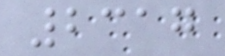2317
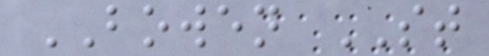BOWEN ST
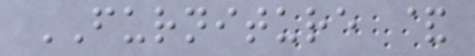FURNITURE &
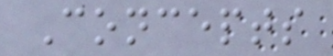Concepts
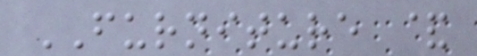FURNITURE &
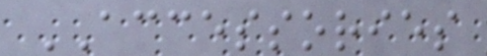ACCESSORIES
